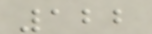122
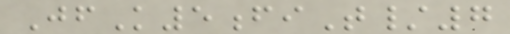JfK5fiT/7
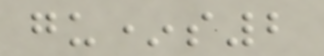gu*s2
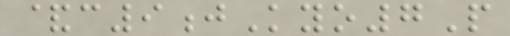&c9jKyo7P
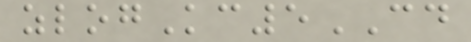zlogKc5CD
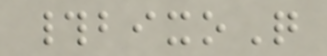#bixoQ
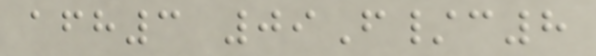afh3 09F/c8
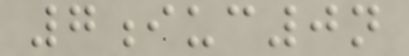7iuc0n
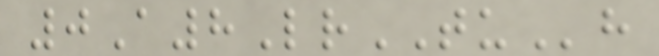0A8LrTUh
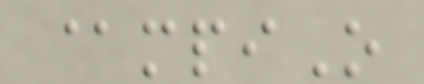@mpiO
